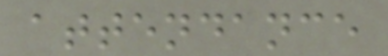attendance
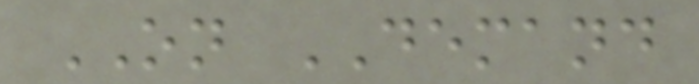ON DEMAND
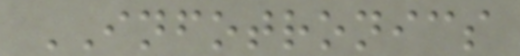INFOTRONICS
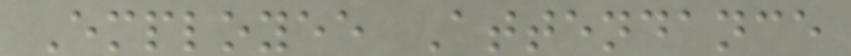Employee Attendance
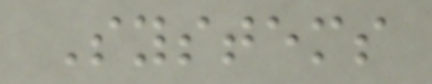Systems
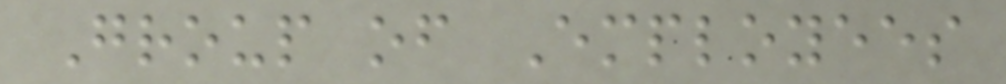Group of Employees
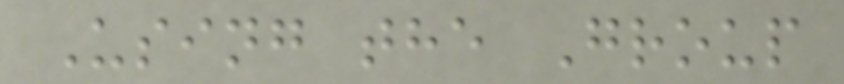Using the Group
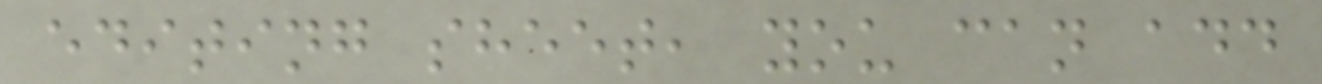editing sheet, you can add
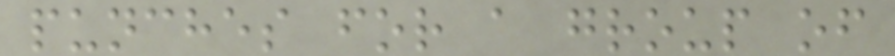punches for a group of
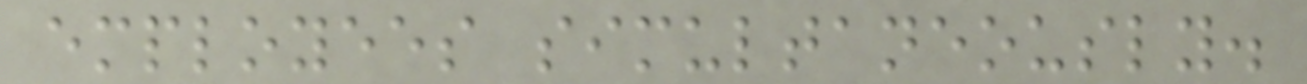employees simultaneously.
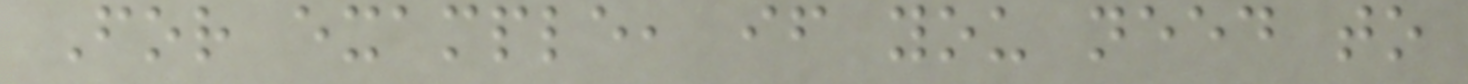For example, if you need to
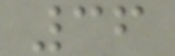36
